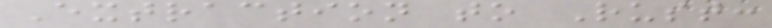Extraction to Rust:
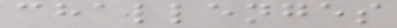challenges
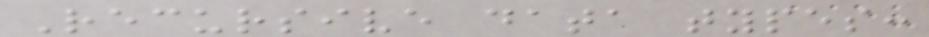Recursive data types:
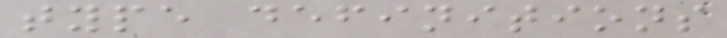type definitions
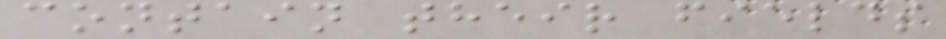contain their fields
